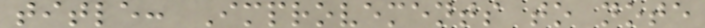title: Improvements to note
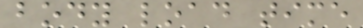body load time
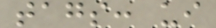tags: ui
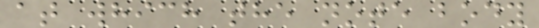at which the note body
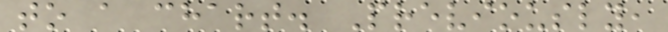to a chart. Previously,
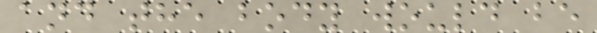and the body would be
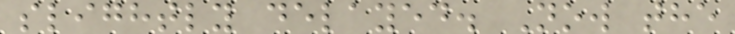slightly delayed. Now the
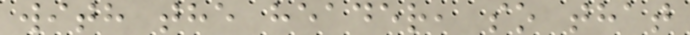with the header, so that
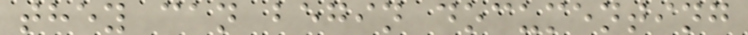they can begin documenting
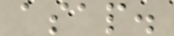asap.
